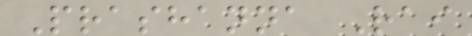Prashanna Rai
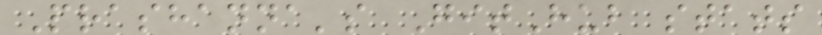Prashanna's GitHub stats
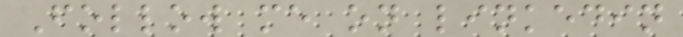Follow me on linkedin
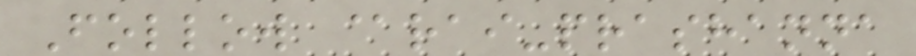Follow @rai-prashanna
